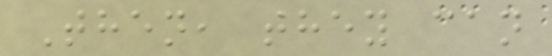Then, they can
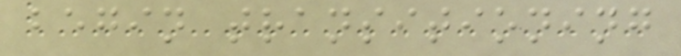begin transitioning
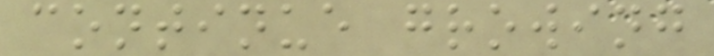continue growing
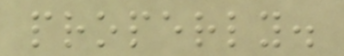properly.
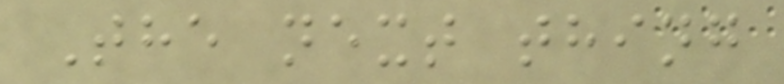The next thing
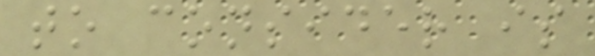to consider is
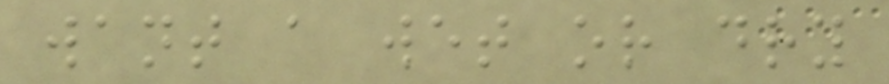want a wet or dry
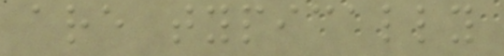are typically
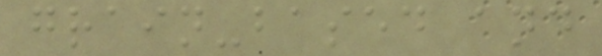grain-based and
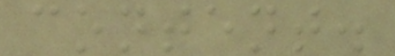content.
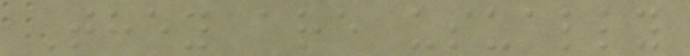They are usually
